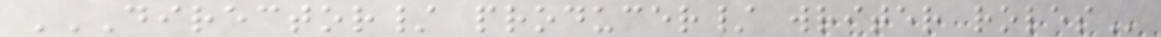DIRECTOR/ PRODUCER/ WRITER ROLES
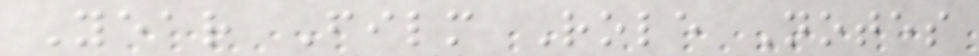Year Film Role Notes
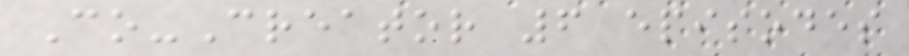Co-Creator 6 episodes
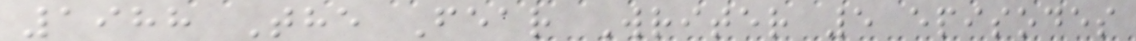1988 The Fear Writer 5 episodes
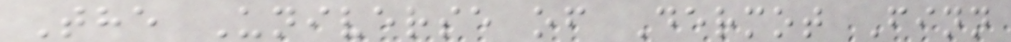The Universe of Dermot Finn
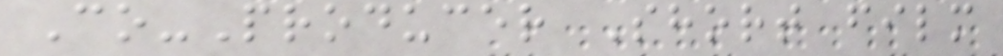Co-Producer Short film
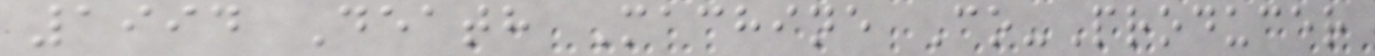1994 Death Machine Co-Producer
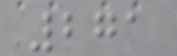271
